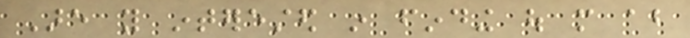Are you interested in finding out more about
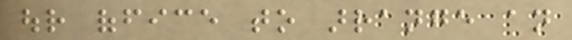our office to arrange an
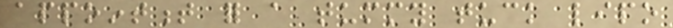appointment for a tummy tuck lipo
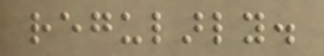regularly.
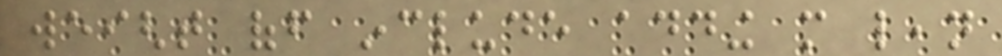weight off include adding more lean
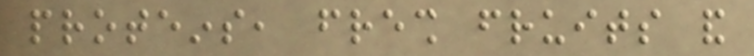proteins, fresh fruits and
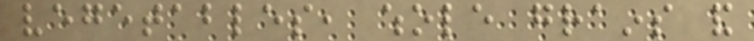vegetables, whole grains and
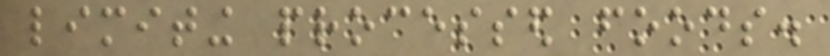limiting processed foods.
